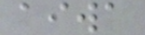aiwa
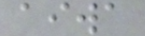aiwa
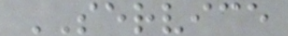SERVICE
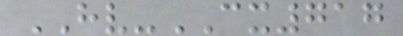HV-CX717
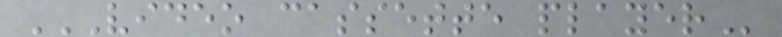VIDEO CASSETTE PLAYER
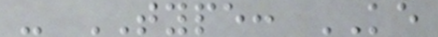- TYPE: KE
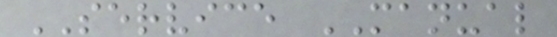SERVICE MANUAL
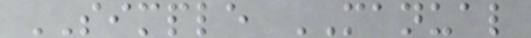SIMPLE MANUAL
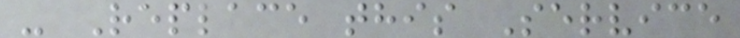- Replace this Service
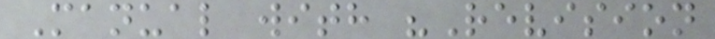Manual with "Revision
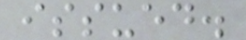issued.
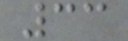33
